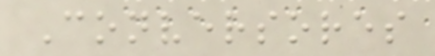Conversores
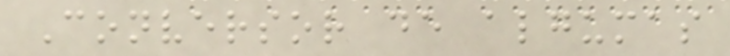Conversor de algumas
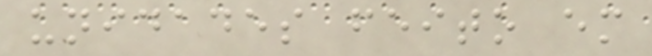unidades feito em
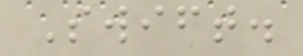Swift.
